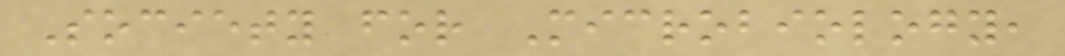Society for Microbiology,
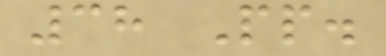38 Pp.
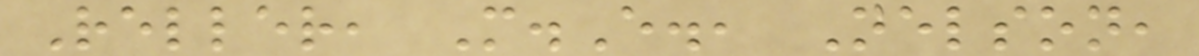Reller, M.E., Nelson,
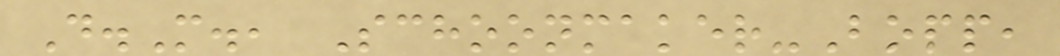D.M., Schoonmaker-Bopp,
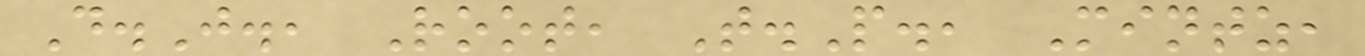D.J., Root, T.P., Mintz,
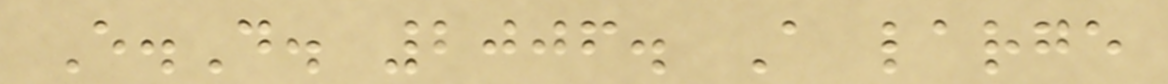E.D. 2006. A large
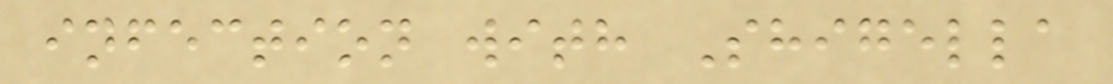infection with Shigella
